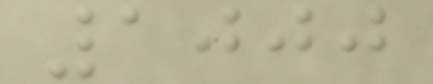1000
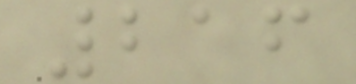216
